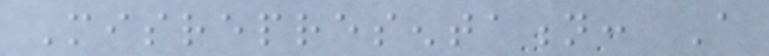Misrepresentation: A
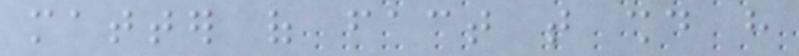matter of fact that should have
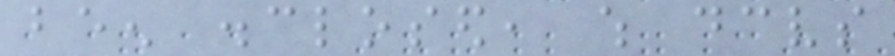been disclosed, which deceives
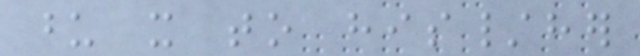upon it to his/her
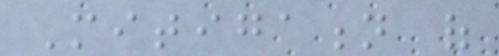Mitigation of
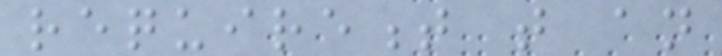requirement that an
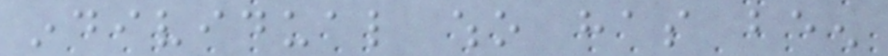individual who has been
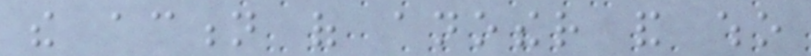the action of another and who
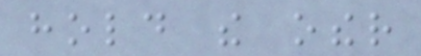hold the other
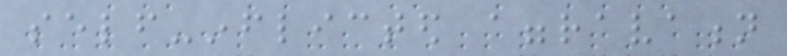self-inflicted aggravation
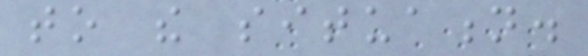to the situation.
